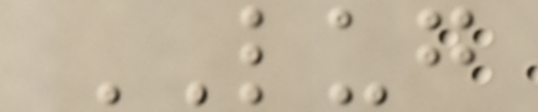LUG
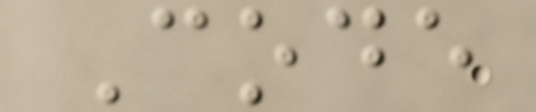Code
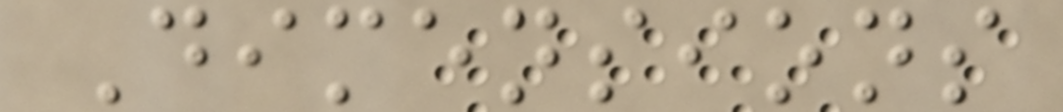Dimensions
